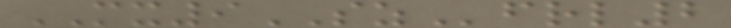MX9SZfrl2
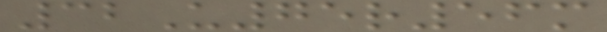32U75r56m
